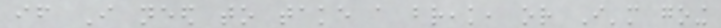if I need to take a break, or I'm going
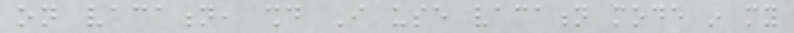on vacation, should I use vacation mode in my
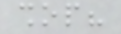shop?
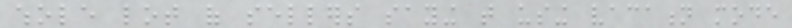whole lot of sellers saying that using vacation mode
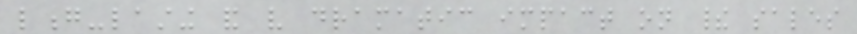long-lasting and very dramatic impact on their sales
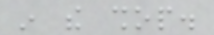in the shop.
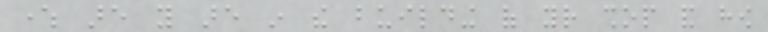where are you are in the building of your shop and how
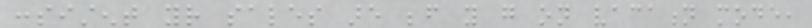consistent your sales are before you go on vacation mode,
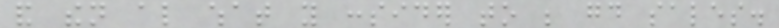and then also what you consider to be good sales.
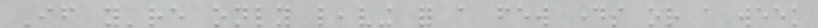If you're only leaving for a few days or a week
